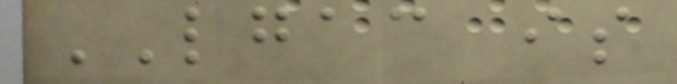LGAC is
